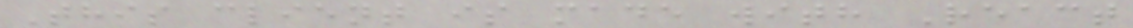This client is made with React
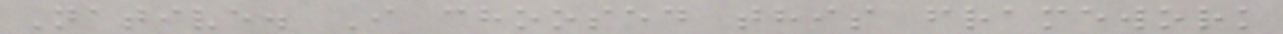Native. I choosed this framework
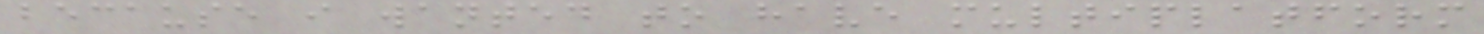because i wanted to have multiplatform
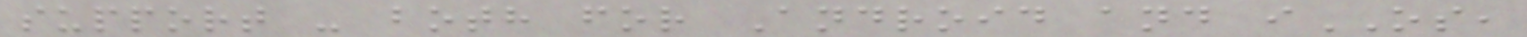support - both for Android and iOS,
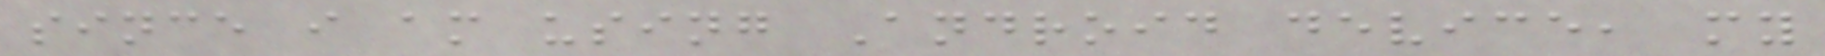since i am using Android device, my
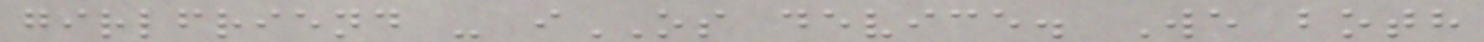girlfriend - iOS device. We both
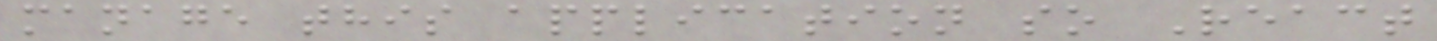manage this application so React
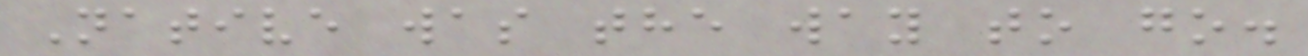Native was the way to go.
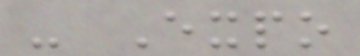- Expo
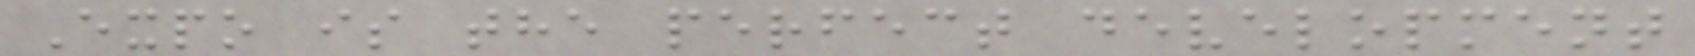Expo is the perfect development
